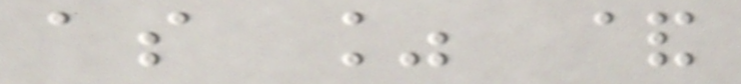as % &
